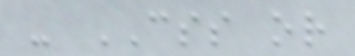- CSS or
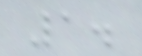1.
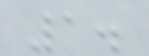1.
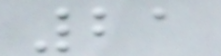21
